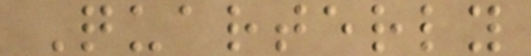Quarterly
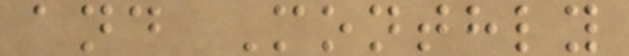and Monthly
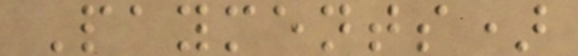Payments)
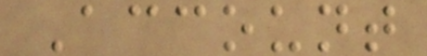Account
